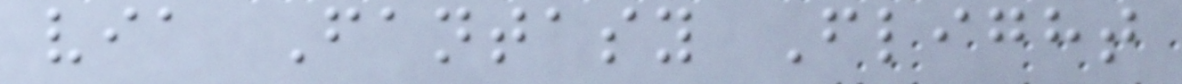via Fantasy Flight
